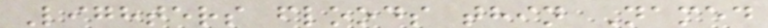Lighters floods thin Named
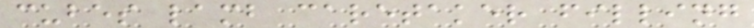cubes lamb caretaker filling
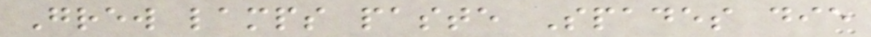Grew lamps paste Spades die
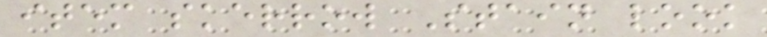item skerrow Stain look
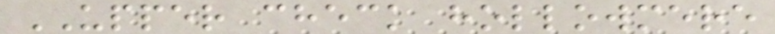UPPER check hollowmere
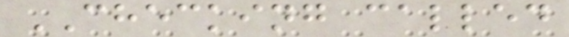CHECKING called
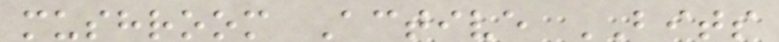mushroom Active BITS
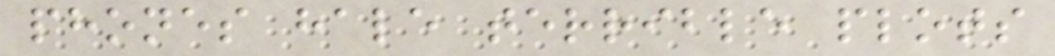phones hale terrible plots
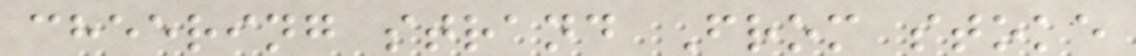cheering strand From stoke
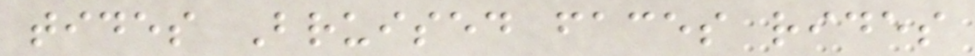tides Bruised faces rides
